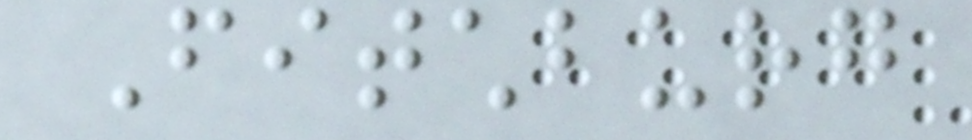Fitchburg
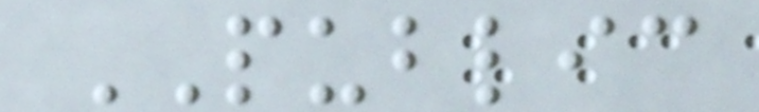PUBLIC
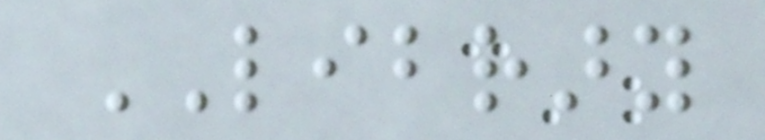LIBRARY
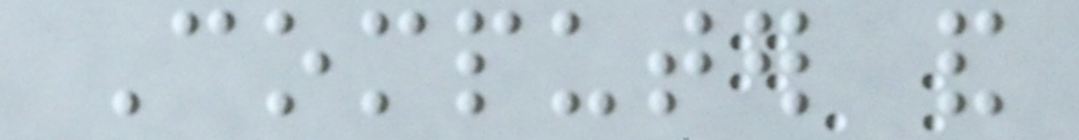Computer and
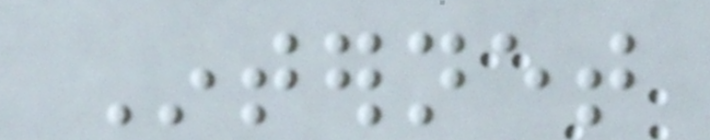Internet
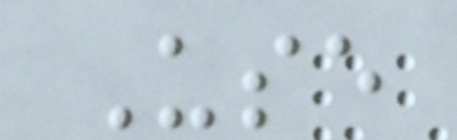Use
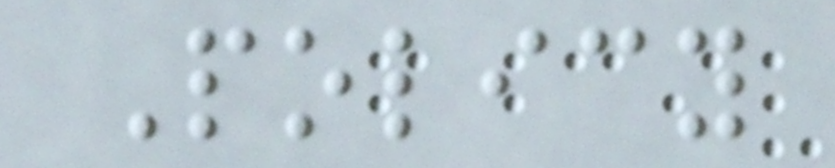Policy
